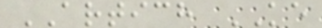ARTICH KE
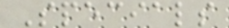Specials
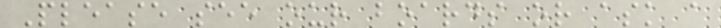Please see our boards or ask a
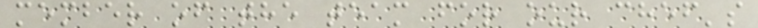member of the team for our chef's
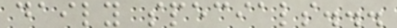daily specials...
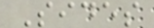Sides
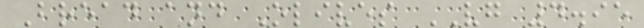Bread and Olives VG 4.95
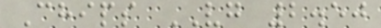Chips VG 2.50
